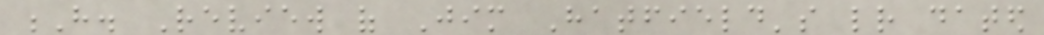H. Review of Jim Hatfield's letter dated
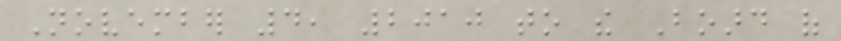November 4, 2010 to the Board of
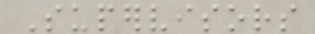Supervisors
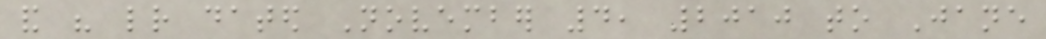and his letter dated November 4, 2010 to Jane
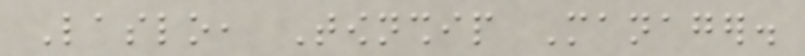Laslo, Township Manager.
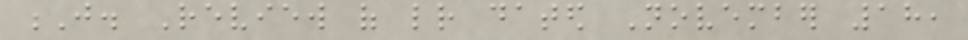J. Review of letter dated November 18,
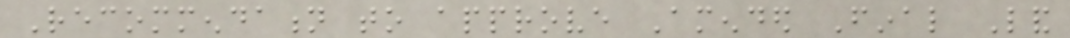Recommendation to approve Amended Final Land
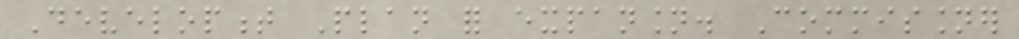Development Plan for expansion. Commissioner
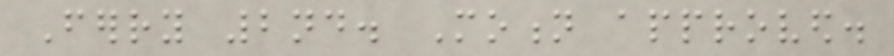Ferry 2nd. Motion approved.
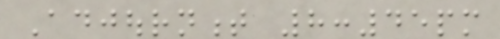Adjournment 8:45pm
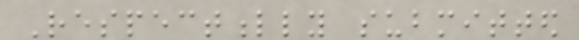Respectfully submitted
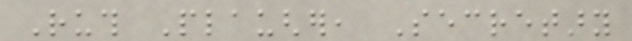Ruth Plaugher, Secretary
